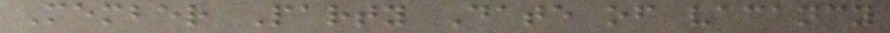Member Party Date of vacancy
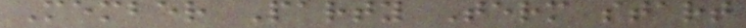Member Party Term start
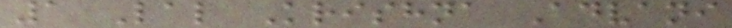1 Lal Krishna Advani
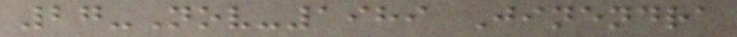27-Nov-1989 Jinendra
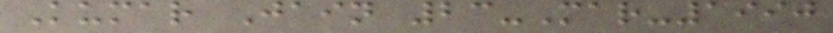Kumar Jain 23-Mar-1990
